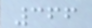366
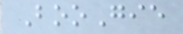BooGie
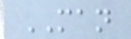MAN
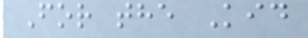For the Kid
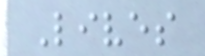Lives
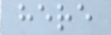here
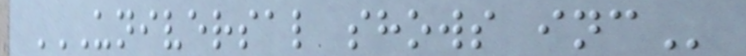UNIVERSAL SHOWS INC
